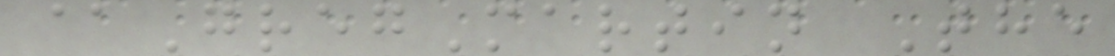@GregMartin The
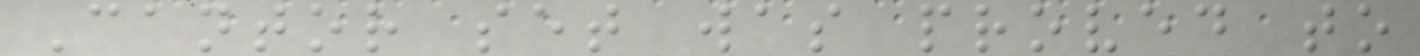Cantor set was proved to
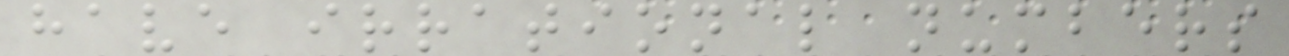have irrational numbers
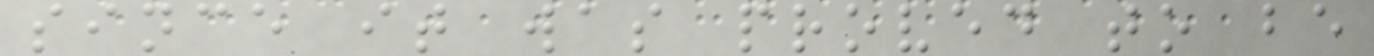since it was proved to be
